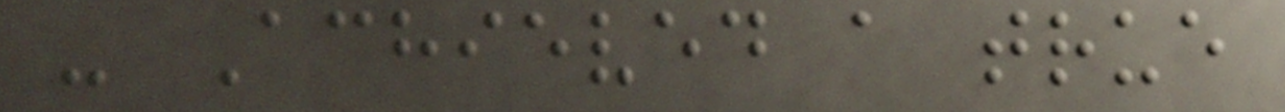- Achieved a true
